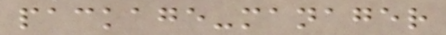package-manager
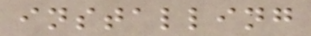installing
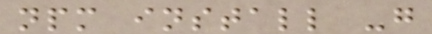npm install -g
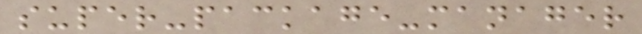super-package-manager
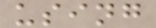using
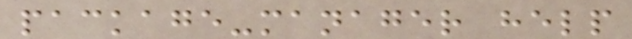package-manager help
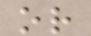or
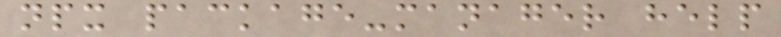npx package-manager help
